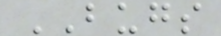BUGS
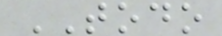TODO
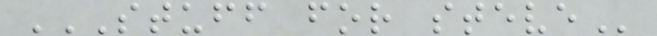STUFF FOR STEVE
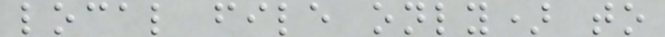local file only) to
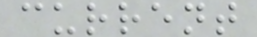current
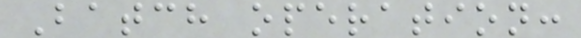Batch operation:
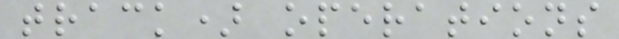track) operations
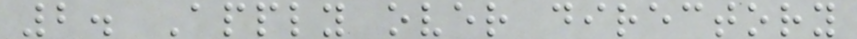2. Apply over directory
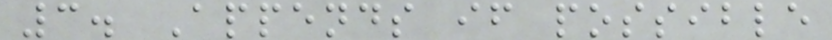3. Appends if possible
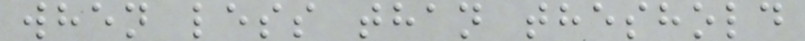when less than theshold
